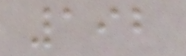192
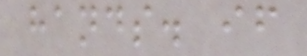hands. if
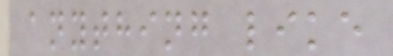anything like
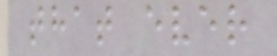that ever
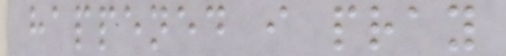happened i pray
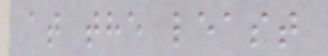at the least
